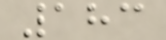183
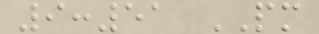9:51 PM
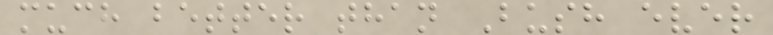much better than Bush ever
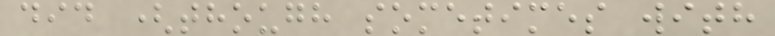did (though sometimes with
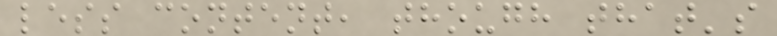less content, though that's
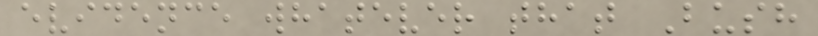evidence whatever that Bush
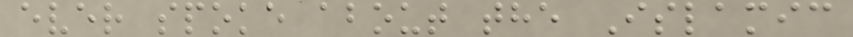ever spoke about the Islamic
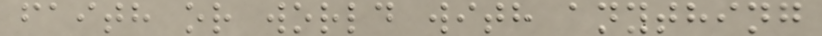faith or world with anything
